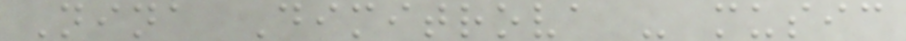Nina Dimitrova - music
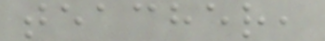teacher,
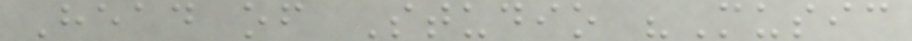Head of Studio "Music
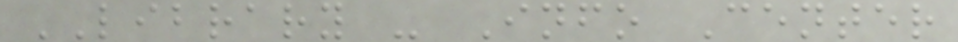LIBRARY - Info Center
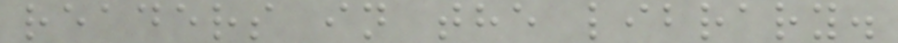readers in the library.
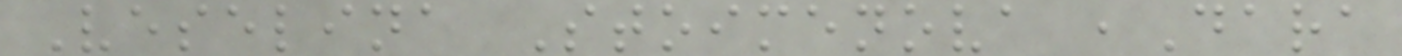Veselina Stoimenova ,Dara
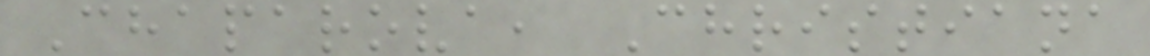Chaparova, Christiana
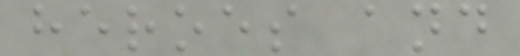heroes and
